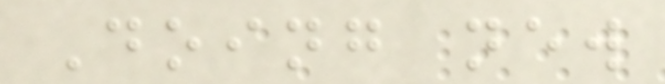Doing new
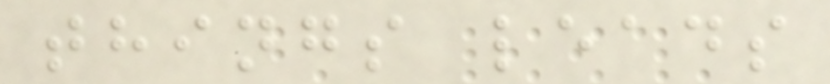things leads
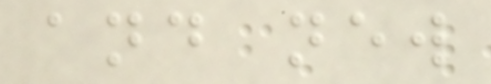and new
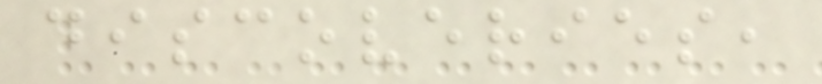discoveries,
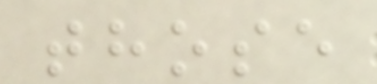those
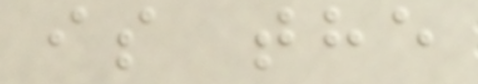is the
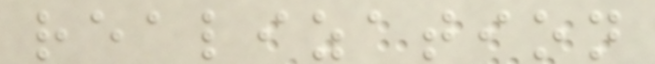realization
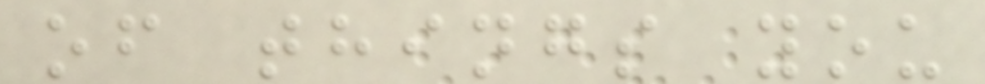of things you
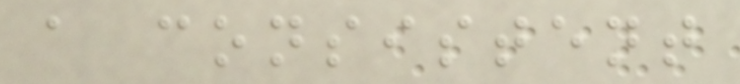a consistent
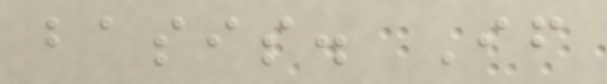basis. If
